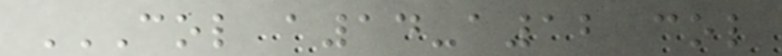COL A14-A12 COL
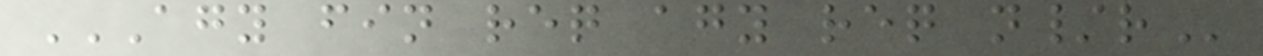AGY FIN REQ AGY REQ N/R
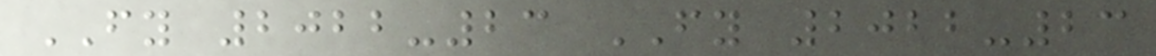FY 2022-23 FY 2022-23
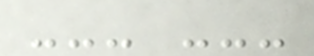--- ---
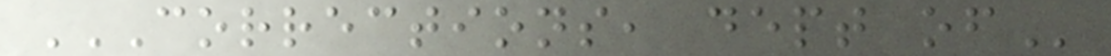CORRECTIONS, DEPT OF
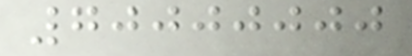70000000
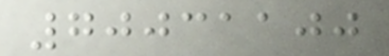70031100
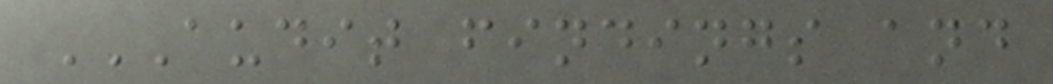AUDIT FINDINGS AND
